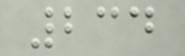234
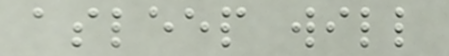asleep will
